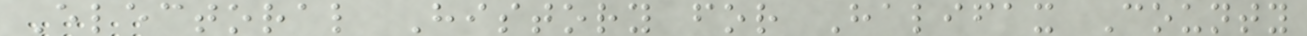Electoral History for Halifax County
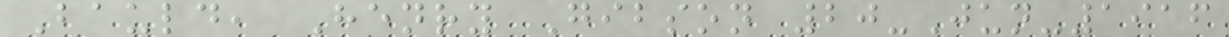Bauld, Henry Gibson 20-Jun-1916
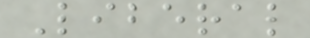Liberal
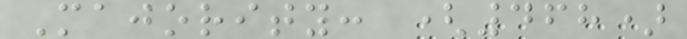Majority: (468)
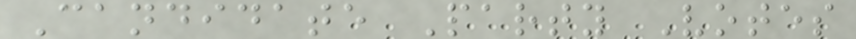Candidate Party Votes
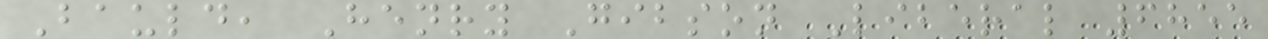Bauld, Henry Gibson Liberal 6855
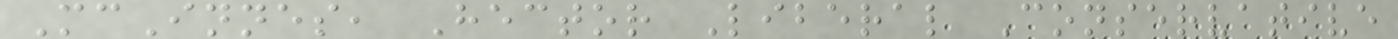McInnes, Hector Liberal Conservative
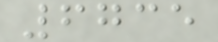6735
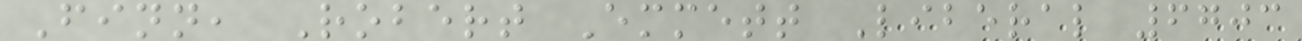Finn, Robert Emmett Liberal 6703
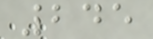245
